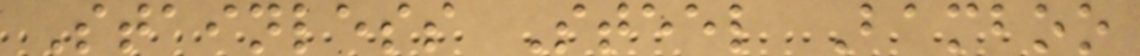Stainless Steel Bamboo
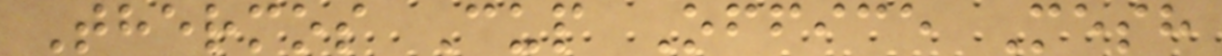Thermos Cup Office Mesh
